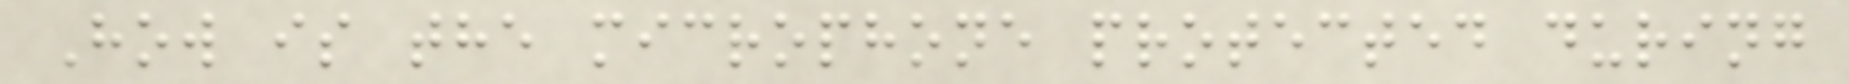How is the microphone protected during
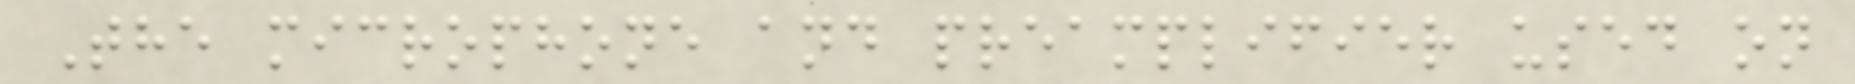The microphone and preamplifier used on
